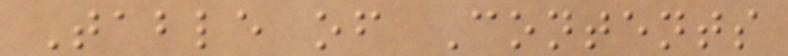Table of Contents
